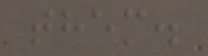them.
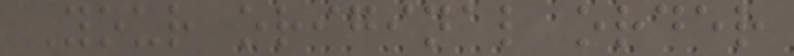Your original order
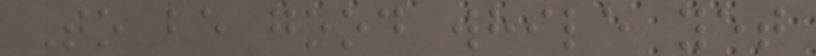To be good while yet
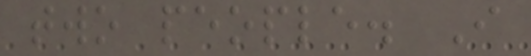two people. I
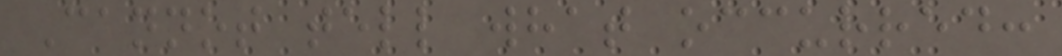Cannot tell what occurred:
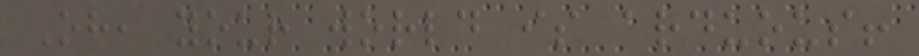Oh, your world is arduous!
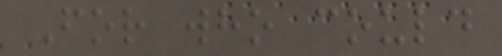For who could
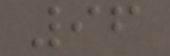96
